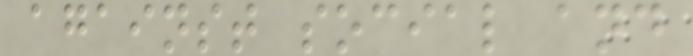against social and
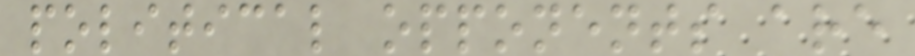political opponents are
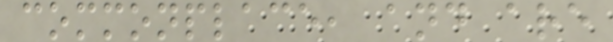commonplace, and are
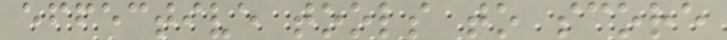effective tools to score
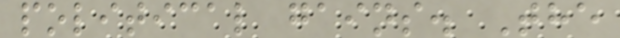political gains. The
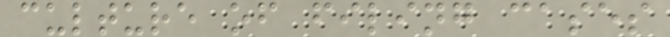culture of filing cases
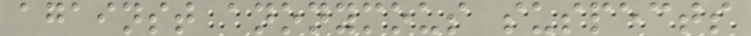against anonymous suspects
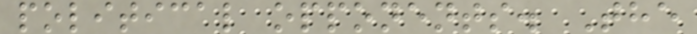political opponents. The
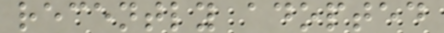recently adopted
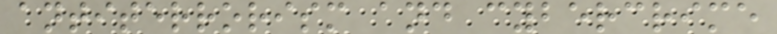antiterrorism and cybercrime
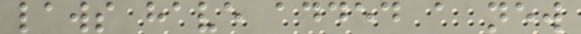laws have added a new
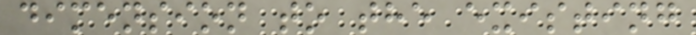dimension to the existing
